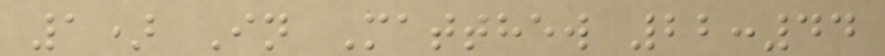1) In Matthew 22:44
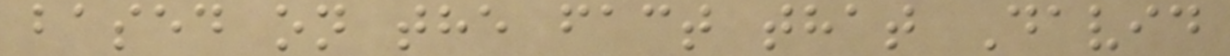based on the fact that David
